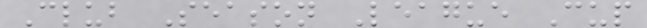Club Season League Cup
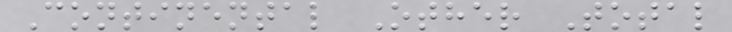Continental Other Total
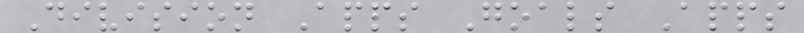Division Apps Goals Apps
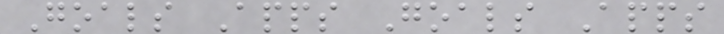Goals Apps Goals Apps
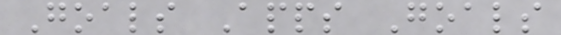Goals Apps Goals
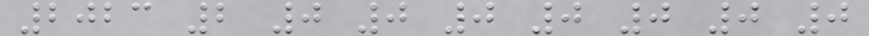2023 2 0 0 0 0 0 0 0
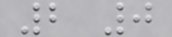2 0
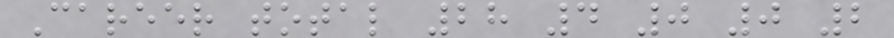Career total 28 4 0 0 2
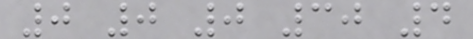0 0 0 30 4
